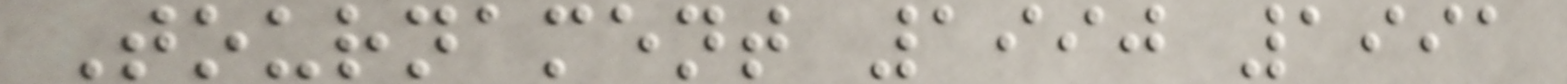Tournament 1990 1991
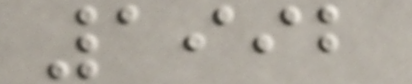1992
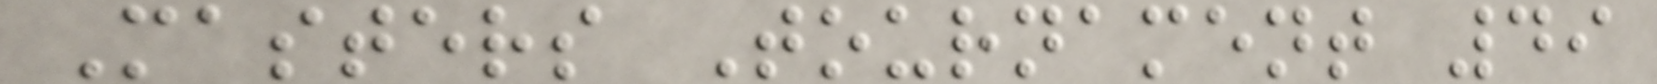Masters Tournament 49
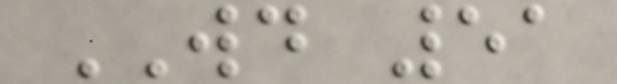WD 51
